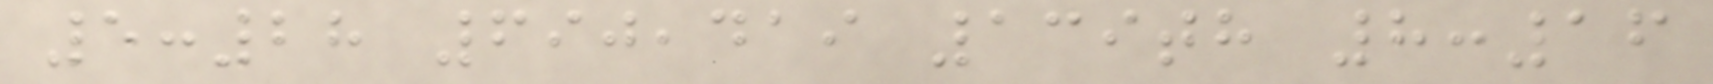5:28 690,419 139th 8:16
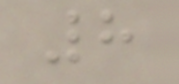8
